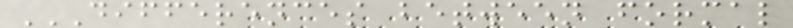DIFFERENCES BETWEEN FORMAL
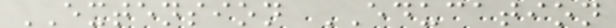EXTENSION EDUCATION
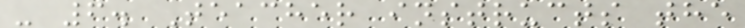- 6. Teacher instructs the
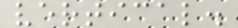vertical.
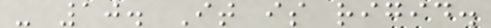- 10. It is rigid.
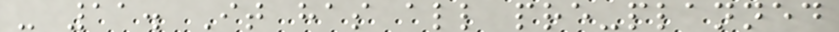- 11. It has all pre-planned
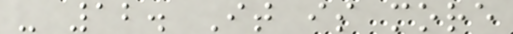- 12. It is more
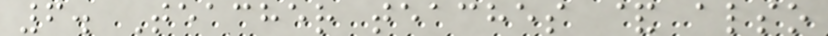6. Teacher teaches & also
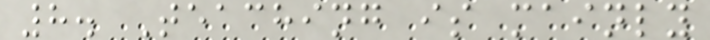8. Teaching is mainly
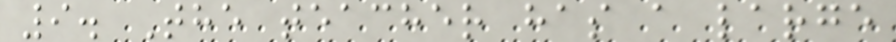9. The teacher has a large
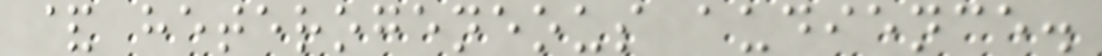& heterogeneous audience.
